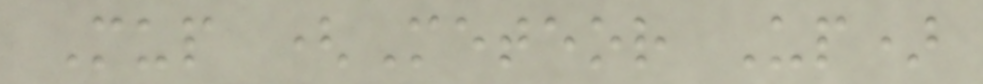Mup (Meteor Up)
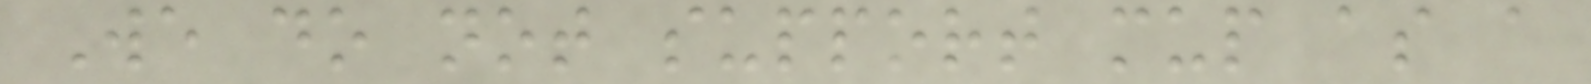We do not support mup as a
